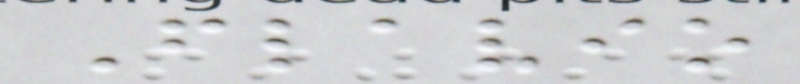Flavio
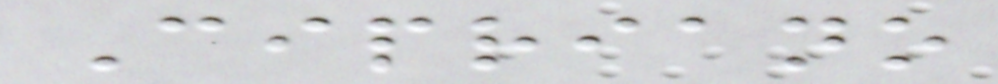Cipriano
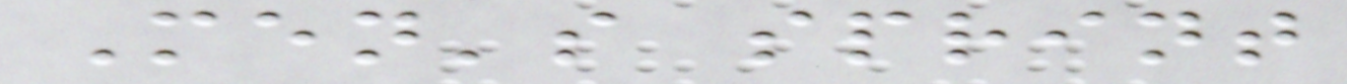Men's sprint
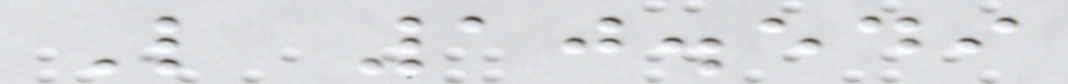L 10.549
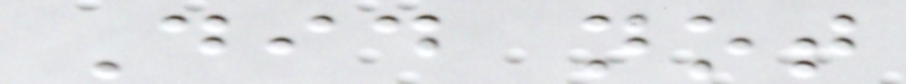Did not
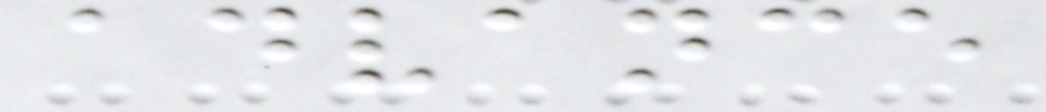advance
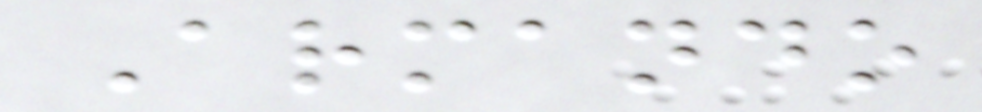Armando
